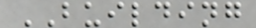BUILDING
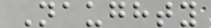Naughty
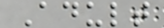Adult
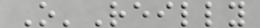O'Reilly
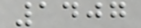1407
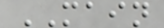MAIN
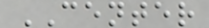CENTER
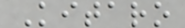Kitaro
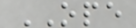OPE
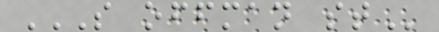S OFFMAN ST
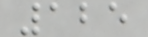125
